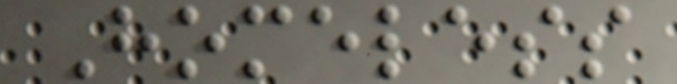Homeless
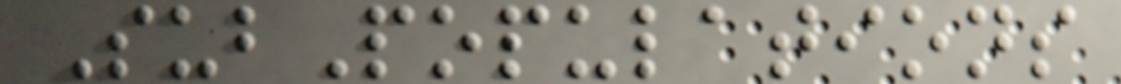SubPopulations
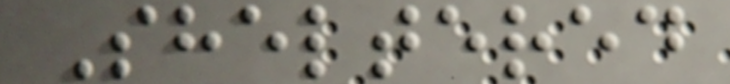Sheltered
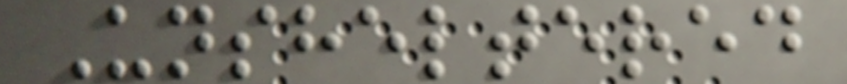Unsheltered
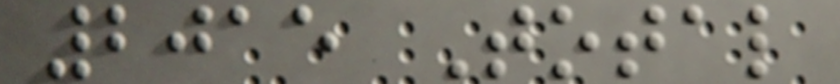2015 Total
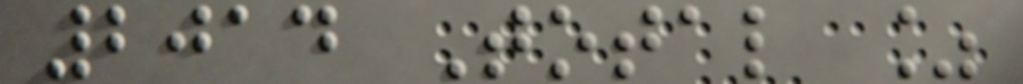2014 Total %
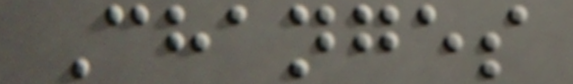Changes
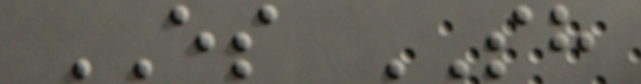ES SH
